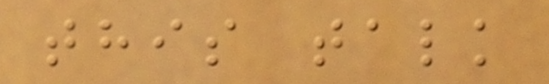this talk
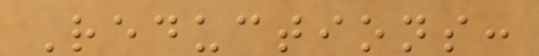Reductions:
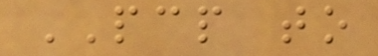PCP to
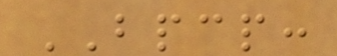BPCP:
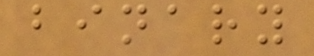binary
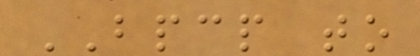BPCP to
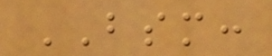BSM:
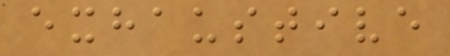exhaustive
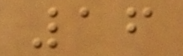16
